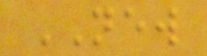NEW
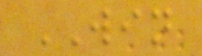WIN
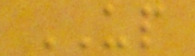UP
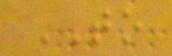TO
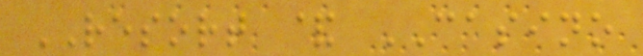RESORT & CASINO
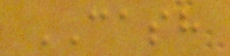CASH
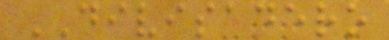DIVISADERO
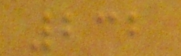232
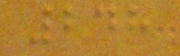248
